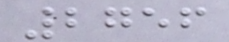2756
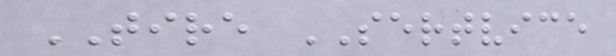TIRE SERTVICE
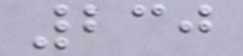230
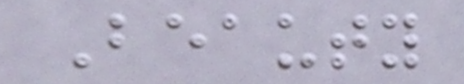Beauty
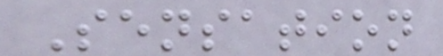Sensation
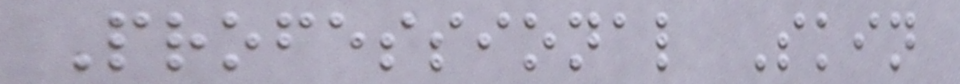Professional Skin
